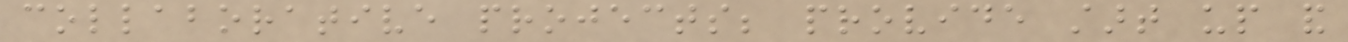collaborative projects; provide start up and
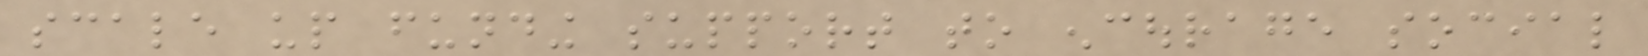scale up funding support to encourage social
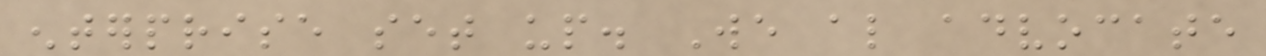enterprise set up. We also advocate
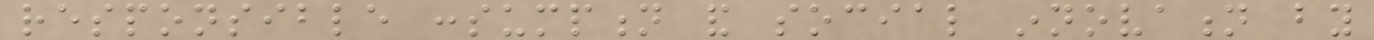responsible consumption and social innovation by
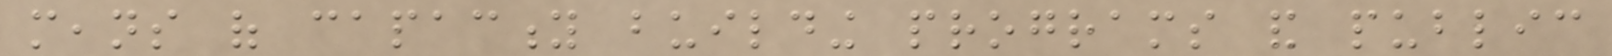means of capacity building programs and public
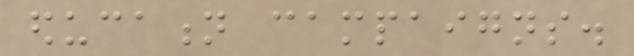education campaigns.
